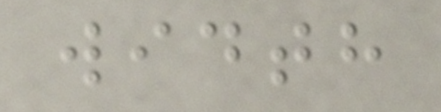width
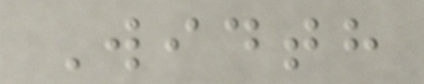Width
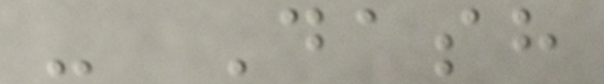- Dash
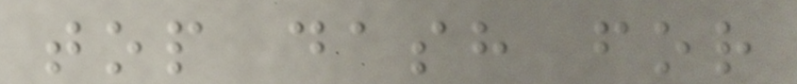top dash for
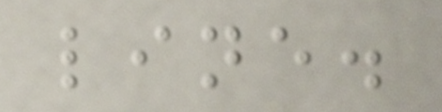line.
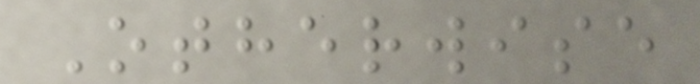Otherwise
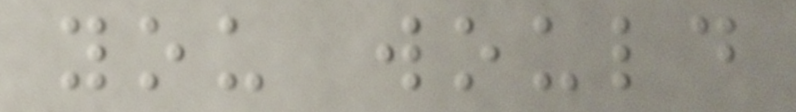you would
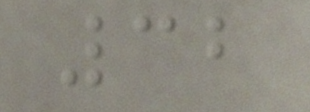32
